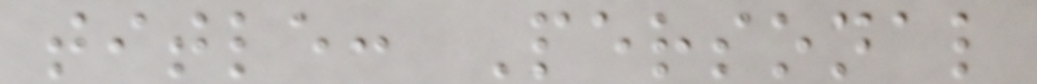title: Personal
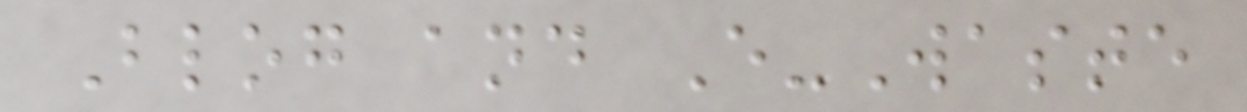Blog and E-Waste
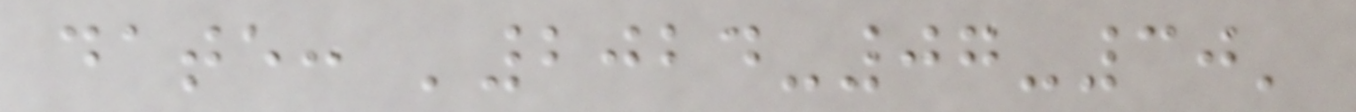date: '2024-07-30'
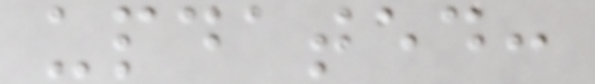updated:
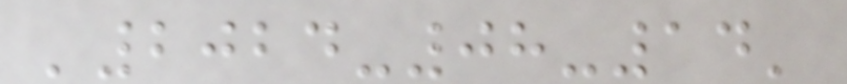'2024-08-14'
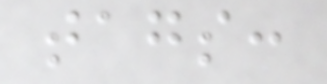tags:
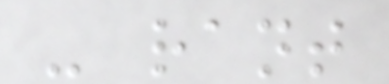- rant
